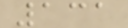131
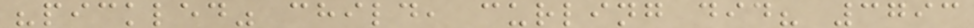"pickled" child, curling did? 3793
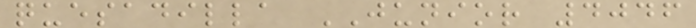quesadilla JUNIOR 4046
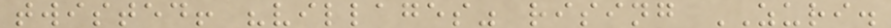twisted! "villages" rising ZURI.
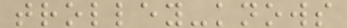trolley-knows
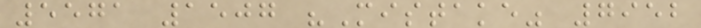5571 1507 "Mistake" 7952
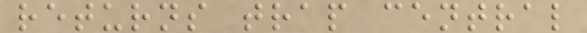returns trap central
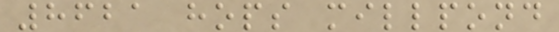8621 hops millpond
